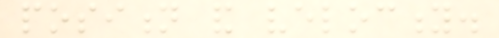position and velocity.
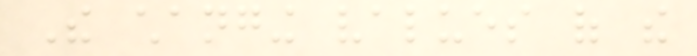The changing values of the
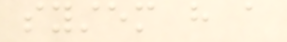system have a
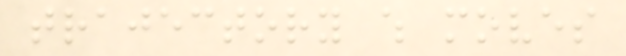trajectory which moves
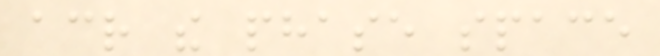across the phase space
